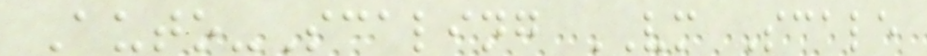Auto-Scaling VM Scale
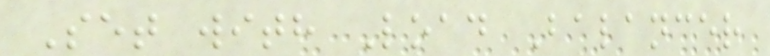Set with Load Balancer
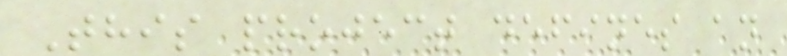This project defines an
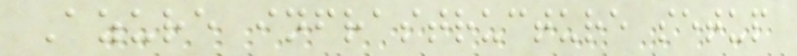Azure infrastructure setup
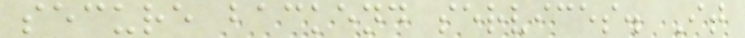secure backend services. It
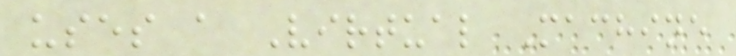uses a Virtual Machine
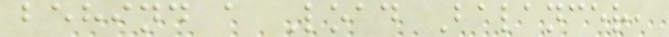behind a Load Balancer,
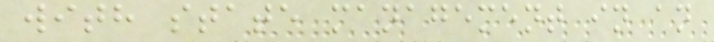with state management in an
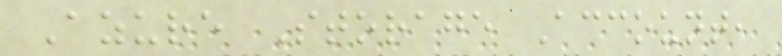Azure Storage Account,
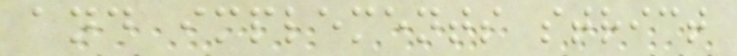and implements strict
